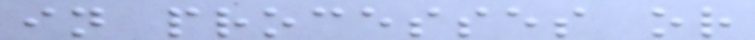in processes or
